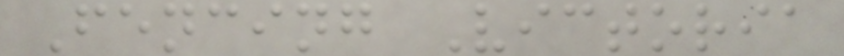Fencing Victoria
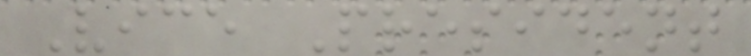Vice President
